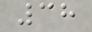38
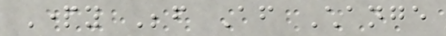Party Before After Change
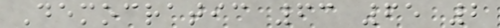Democratic 63 65 2
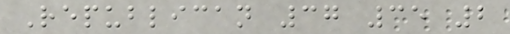Republican 37 35 2
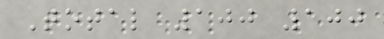Total 100 100
